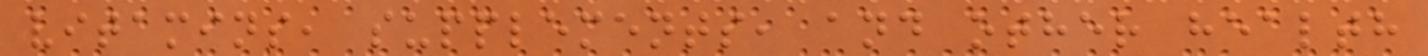vitamins, supplements, and other health
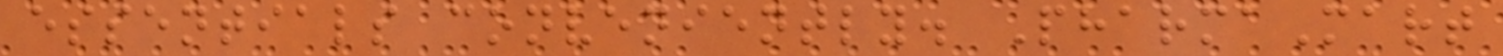essentials conveniently. PharmaMart
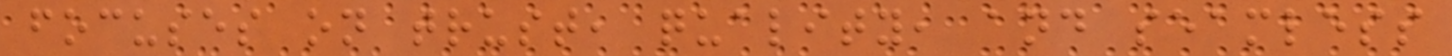focuses on trust, quality, and seamless
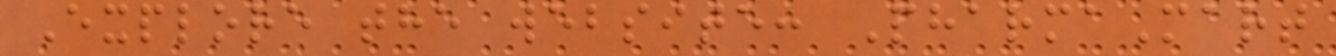Explore the website: PharmaMart
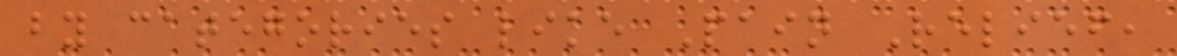by categories like Pain Relief,
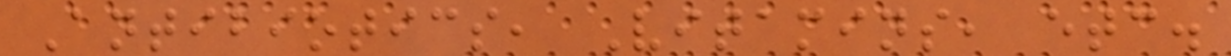Antibiotics, Vitamins, etc.
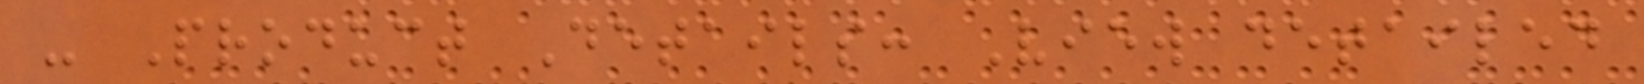- Product Details: View detailed
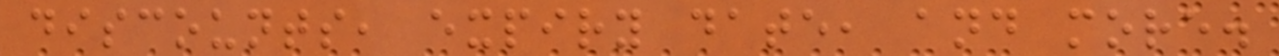discounts, expiry date, and more.
